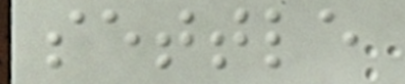settle
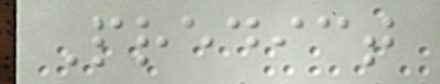Predict
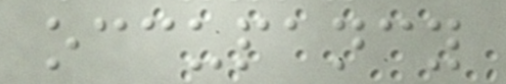occupancy
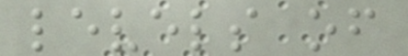levels of
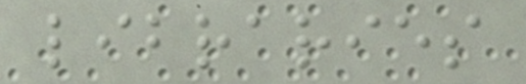libraries
